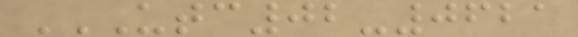UTC02-0621
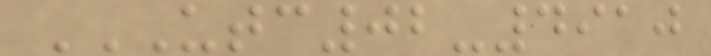UTC02-4910
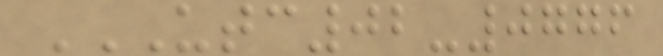UTC02-0776
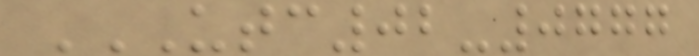UTC02-0777
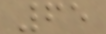65
